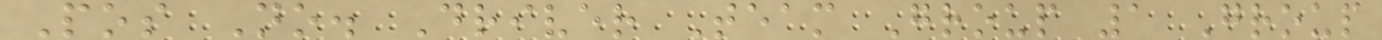Pos No. Driver Team Group 1 Group
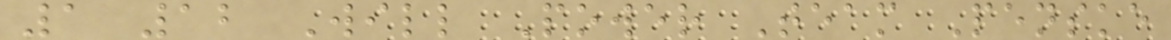1 12 Will Power Team Penske
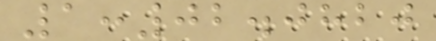1:02.0820
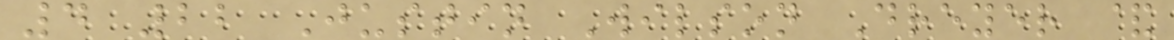4 22 Justin Wilson Dreyer &
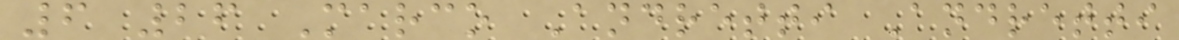6 26 Marco Andretti Andretti
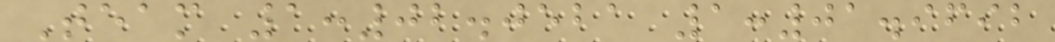Team 1:02.0521 1:01.9692
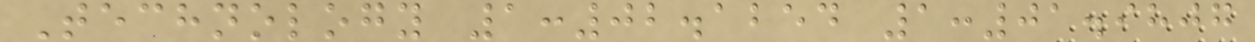Technology 1:02.1254 1:01.9807
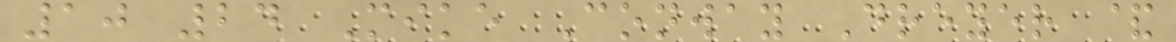10 24 Mike Conway Dreyer &
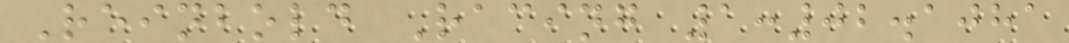Reinbold Racing 1:02.1081
